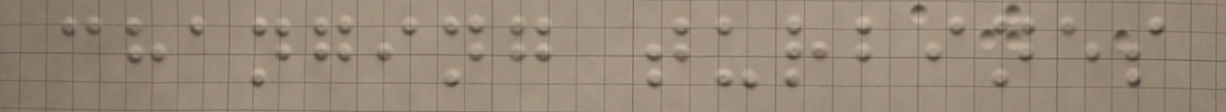changing turbines
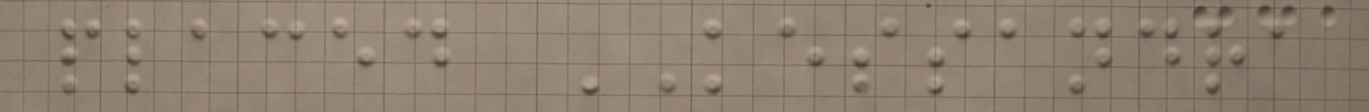placed KESSANDRA
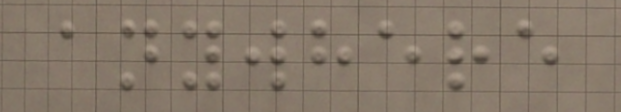anywhere
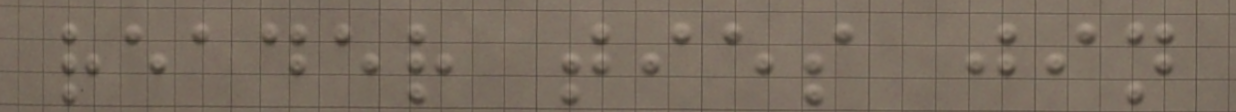reader ties jin
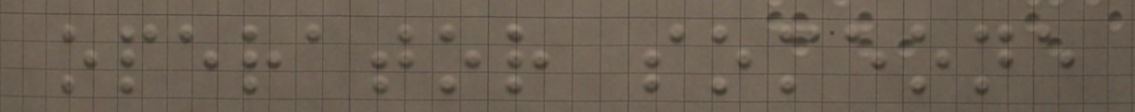operator someone
